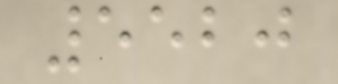5520
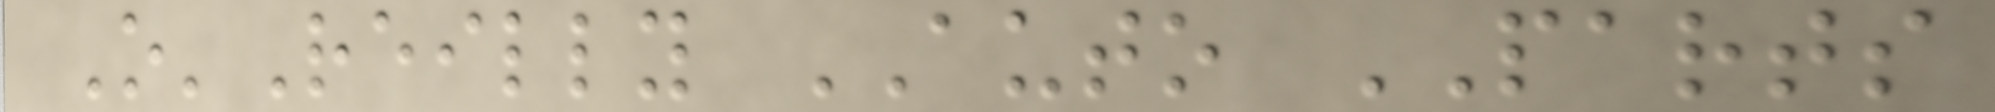O'Reilly AUTO PARTS
